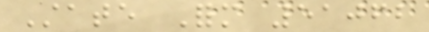State Form 51062
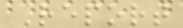Report
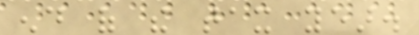end of the tax year.
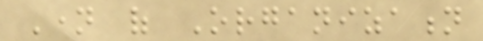Name of Organization
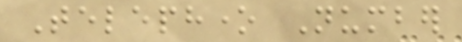Telephone Number
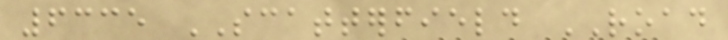6335 SCATTERFIELD ROAD
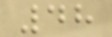48
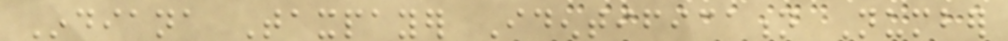Indiana Taxpayer Identification Number
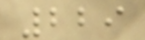229
